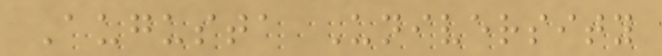Augusta University
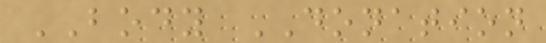BODY DONATION
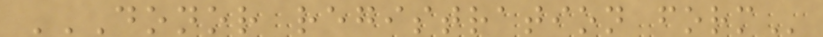DONOR REGISTRATION FORM
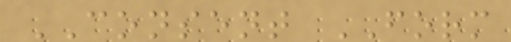CONSENT FORM
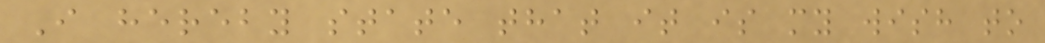I hereby state that it is my wish to
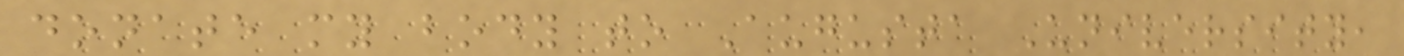donate my body to Augusta University,
